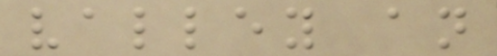valley an
